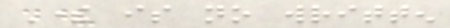There is no written
